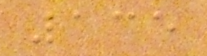135
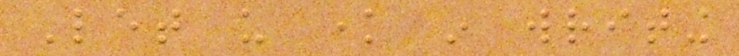Let us know in writing
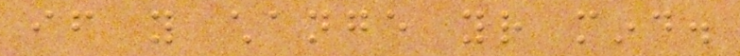if you change your mind.
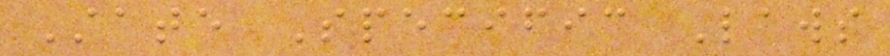State Specific Laws
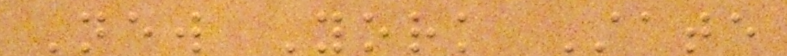New York State
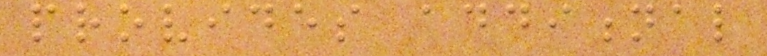provides additional
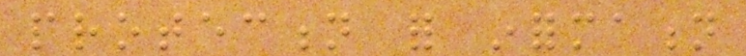protection for information
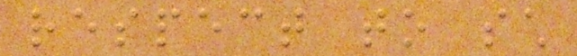respect to such
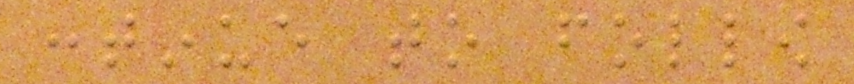continue to follow
